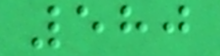580
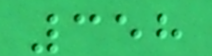358
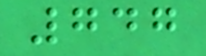747
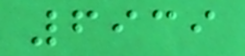6939
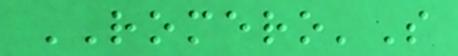ROMERO'S
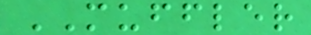MUFFLER
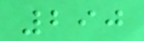290
